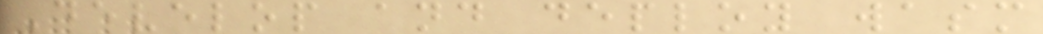Develop and deploy wasm
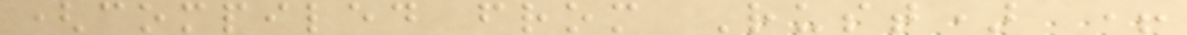(compiled from Rust) +
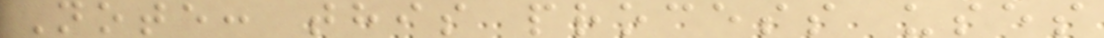Note: this process uses
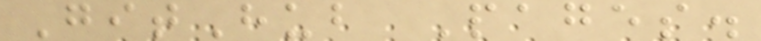GitHub Pages.
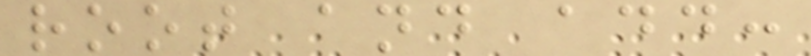root and add:
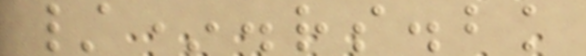/*.rs.bk
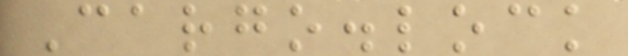Cargo.lock
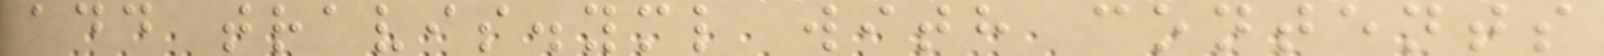add travis.yml with contents
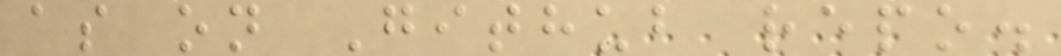as on Github repo.
